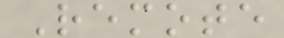Remote
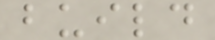build
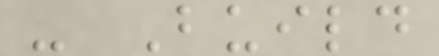- Build
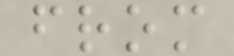from
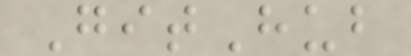GitHub
